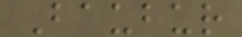Baubur
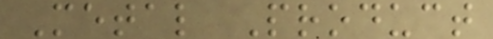Metal Product
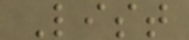List
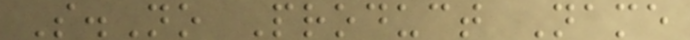S.No Product Name
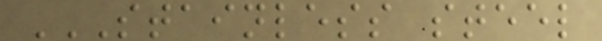STAINLESS STEEL
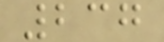237
